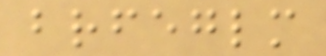brfeglm
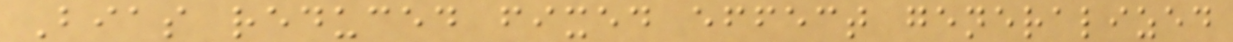Bias reduced fixed effect generalized
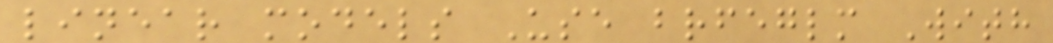linear models Use brfeglm With
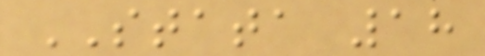STATA 18
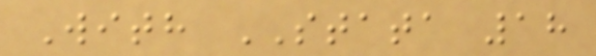With STATA 18
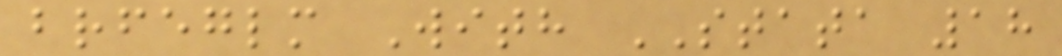brfeglm With STATA 18
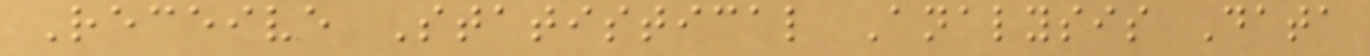Receive Statistical Analysis Data
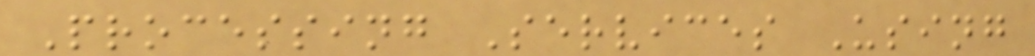Processing Services Using
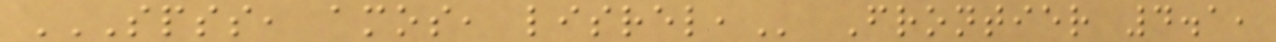SPSS, AMOS, LISREL, Frontier 4.1,
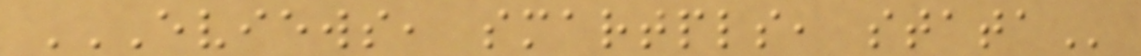EVIEWS, SMARTPLS, STATA
